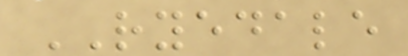RYEDALE
